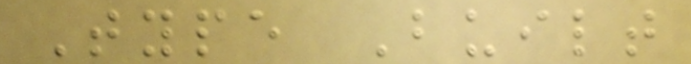Type Built
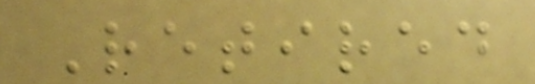Retired
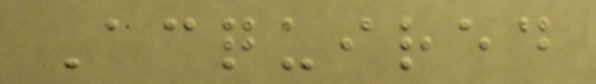Acquired
